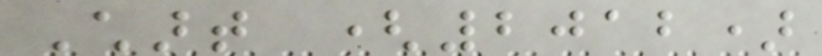Chart (2012)
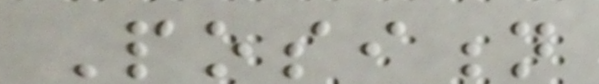Position
